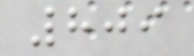809
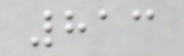813
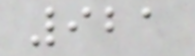921
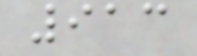913
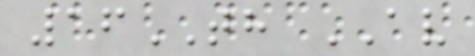16TH AV
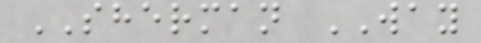SHERMAN WAY
